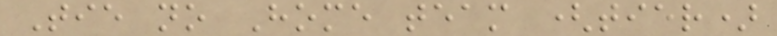Tie no Home team (tier)
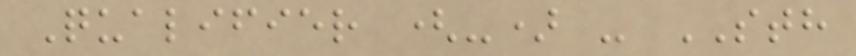Qualifier (-) - STH
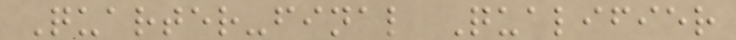Quarter-final Qualifier
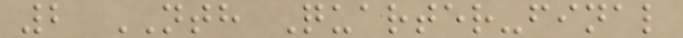2 NTH Quarter-final
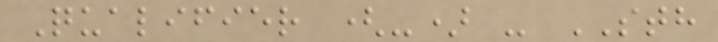Qualifier (-) - STH
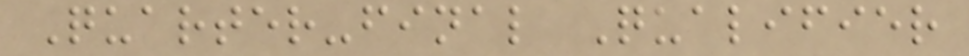Quarter-final Qualifier
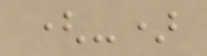(-)
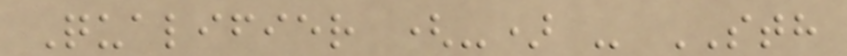Qualifier (-) - STH
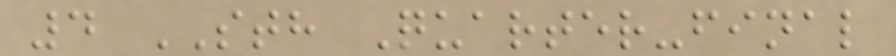4 STH Quarter-final
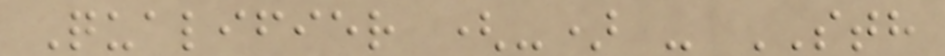Qualifier (-) - STH
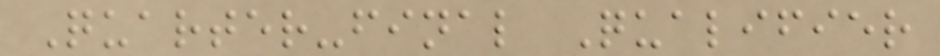Quarter-final Qualifier
